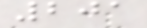201
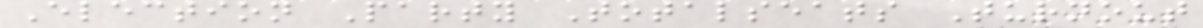Election Party Totalseats Turnout
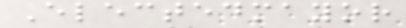Electedmayor
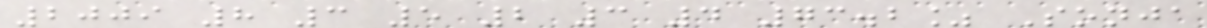2009 8 3 5 2 3 4 73.2% Sonja
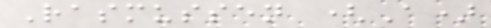Rasmussen (A)
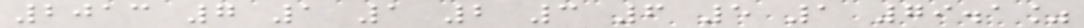2013 7 1 1 2 3 6 5 1 79.1%
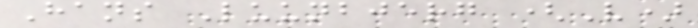Hans Luunbjerg (V)
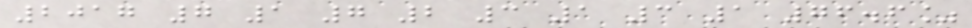2017 7 1 7 2 3 1 3 1 76.6%
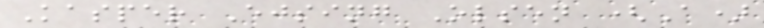Kasper Ejsing Olsen (A)
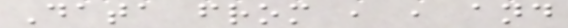Data from , , and
